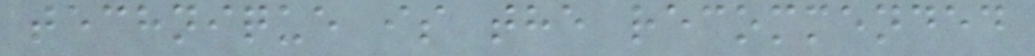technique is the recommended
